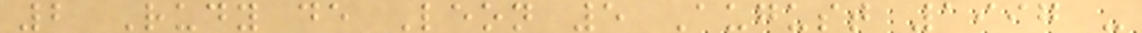2 Rudy de Leon 5 August 1997 -
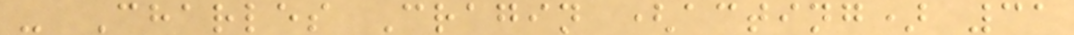- Charles Cragin (acting) 31
